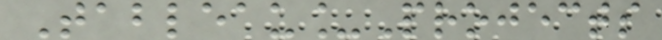Tableau_Projects
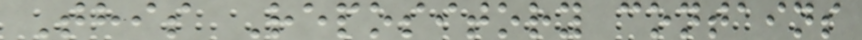This Repository contains
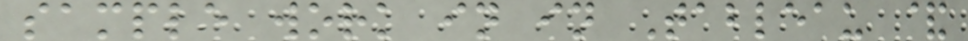sample work in in Tableau &
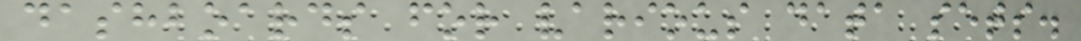dashboards for various data sets.
